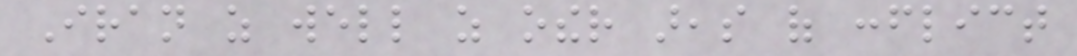Iran as well as other areas of conflict
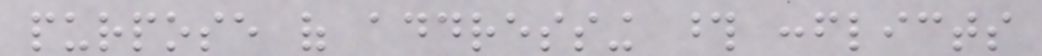purpose of addressing those conflicts
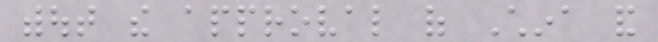without the approval of China and
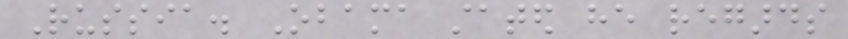Russia. Obama stated he regards
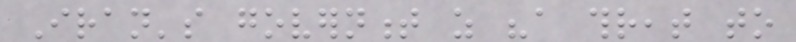Iran's government as "a threat to
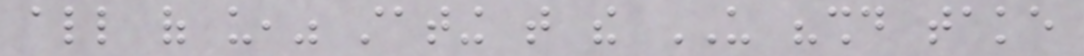all of us," stating that the US "should take
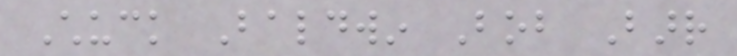Chuck Baldwin Bob Barr
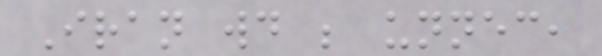Iran would be unnecessary,
